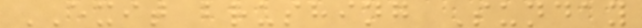EXIT brushing Sunday
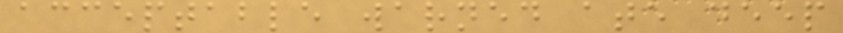acceptable warned ate deep
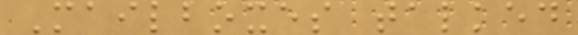Mailboxes talked
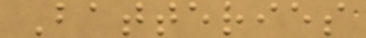Batteries
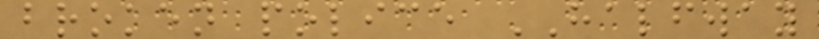broken police HALFWAY
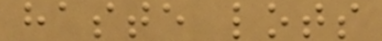haste lots
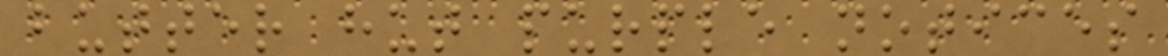butter hut purple notices
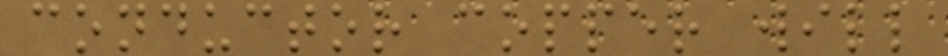conductor copper will
